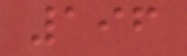196
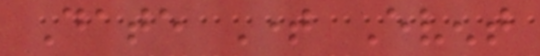Date Time Event
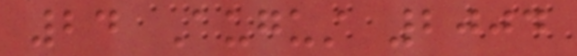24 August 2004
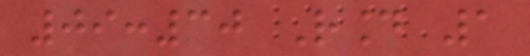09:30 Round 1
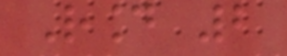Round 2
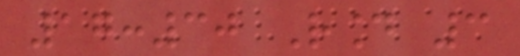17:30 Round 3
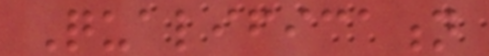Qualification
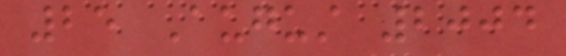25 August 2004
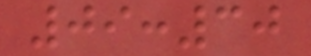09:30
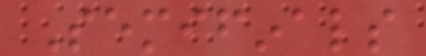Semifinals
